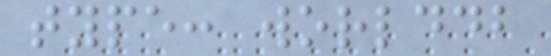type: worlddb
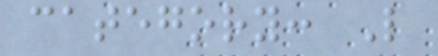category: L
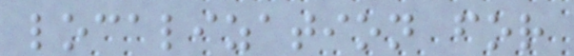localization for
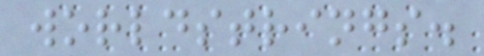worldstrings.
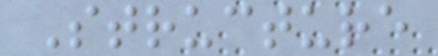Structure
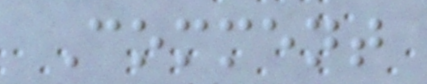Comment
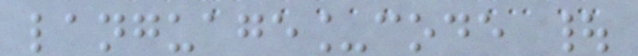language_code |
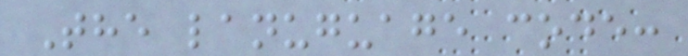The lanuguage code:
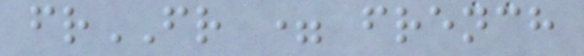frFR = french
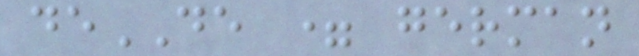deDE = german
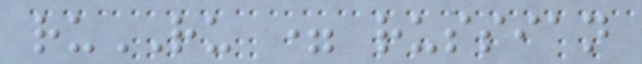ruRU = russian
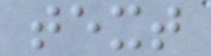text
